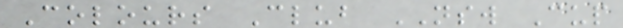Colours Club NSW Cup
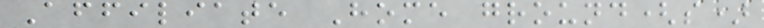Affiliate Home ground(s)
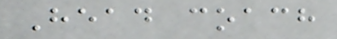Head coach
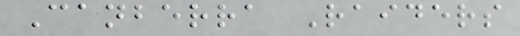Canberra Raiders
